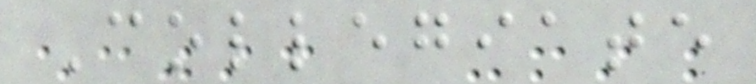Collegiate
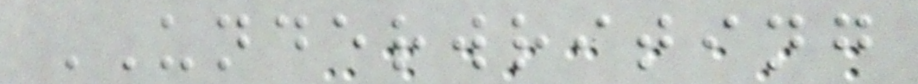UNDERWRITING
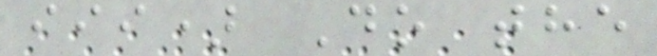iii) Do the
